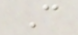C
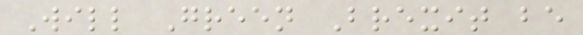Will Green Brexit be
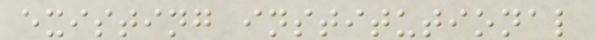existing institutional
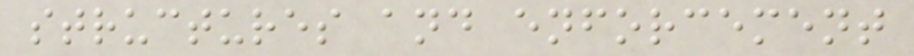structures and enforcement
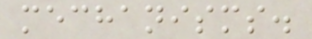mechanisms.
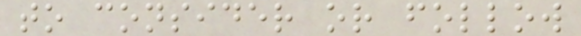to consider or follow
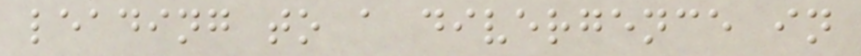leading to a divergence in
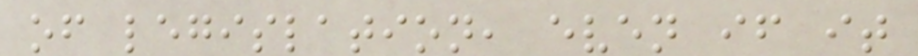of legislation, even if it
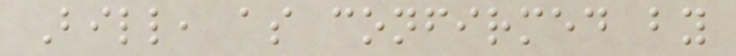Bill, as confirmed by
